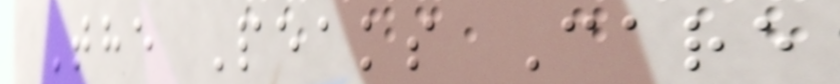The Peaks Care
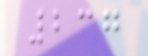237
